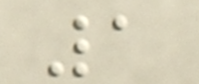1
